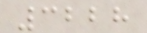3228
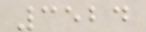3524
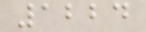1224
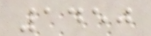1450
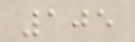105
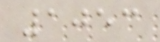1053
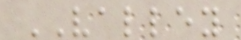VALLEY
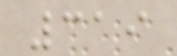319
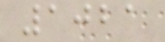1021
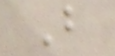B
